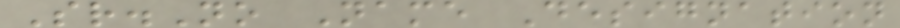Sr.No Name Designation
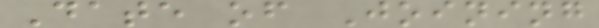Date of Joining
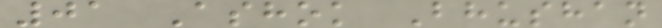01 Ashok Bhushan
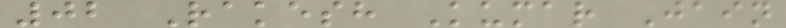02 Rakesh Kumar Jain
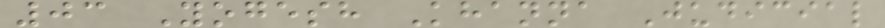03 Yogesh Khanna Judicial
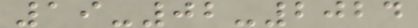19-02-2024
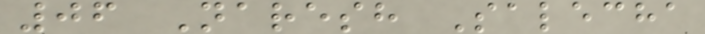06 Naresh Salecha
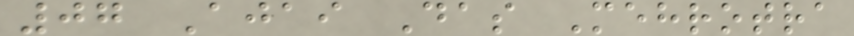07 Ajai Das Mehrotra
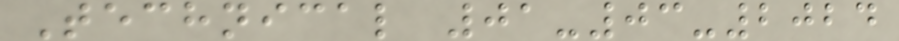Technical 01-03-2024
